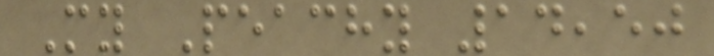My Peachy 14,50
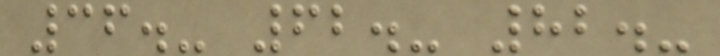36.- 62.- 82.-
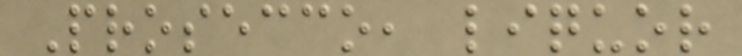Prosecco, liquor
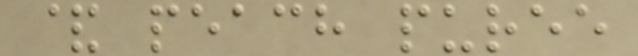& peach puree
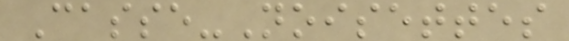Casse-Noisettes
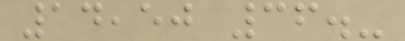14,50 36.-
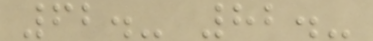62.- 82.-
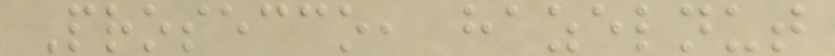Prosecco, hazelnut
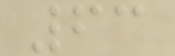63
